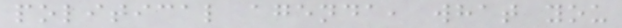political agenda, what you
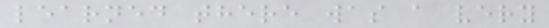learned there was a very
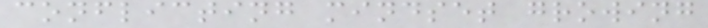conflicting mindset growing
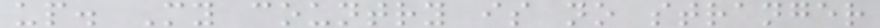up. My country is no stranger
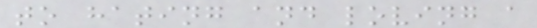to hating and loving a
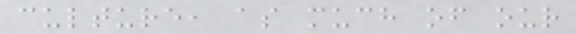culture, as much of our
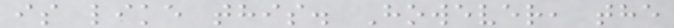is like this. However, the
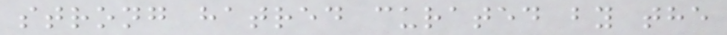strong hatred curated by the
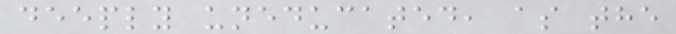deeply uneducated, as the
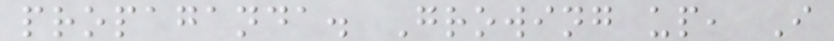propaganda. Growing up, I
